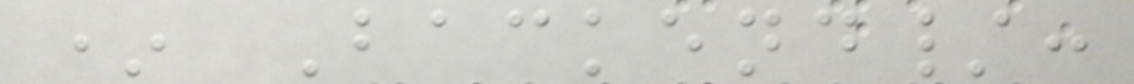* Backend/:
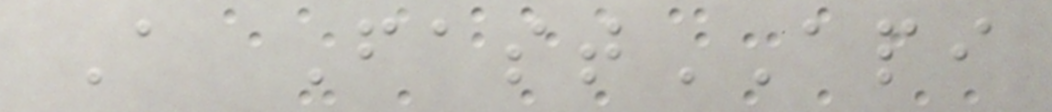A FastAPI
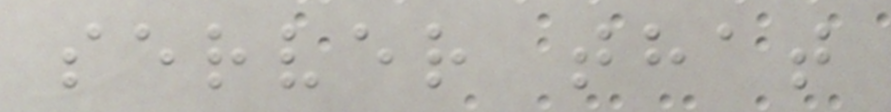server that
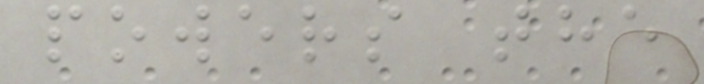powers the
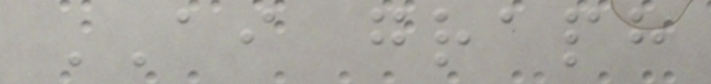AI graph
